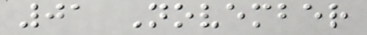01 November
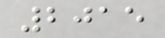2015
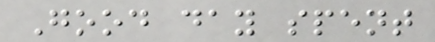Good day spent
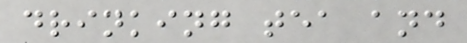drinking tea and
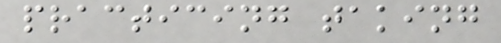practicing taking
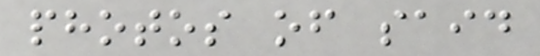photos of said
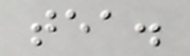tea.
